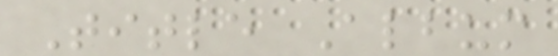Title Album
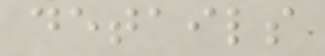details
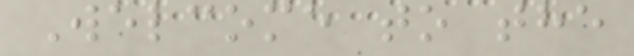Welcome to the
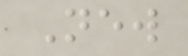New
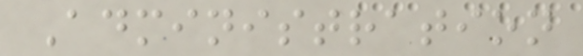Administration
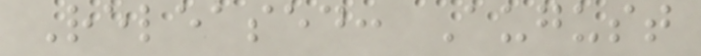Released: August
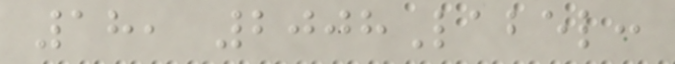18, 2008Label:
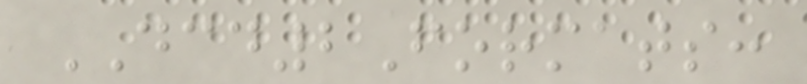DCD2Formats:
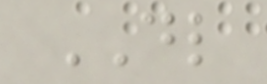DL
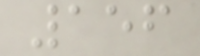156
